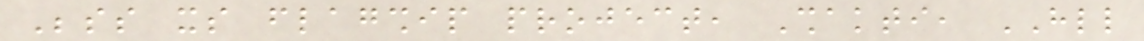Besides its flagship project, Shakti, HLL
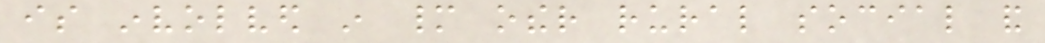is involved in many other rural social and
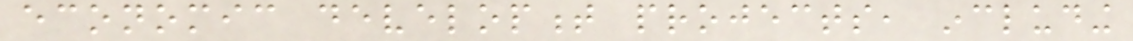economic development projects, including
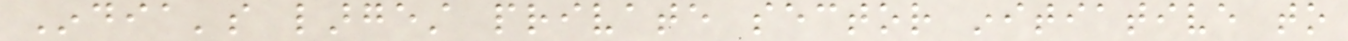India's largest private sector initiative to
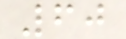60
